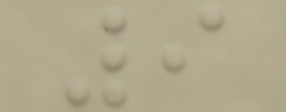9
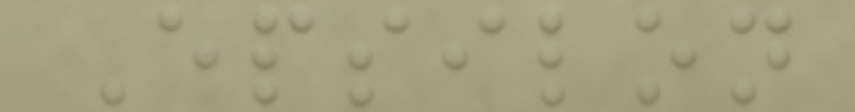Epsilon
